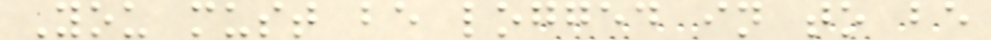You must be logged in to be
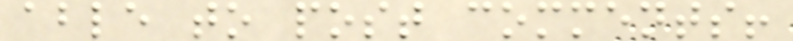able to post comments!
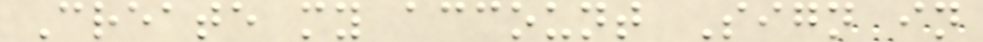Create my account Sign in
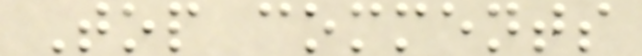Top comments
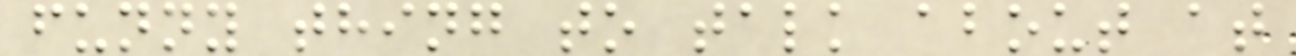funny thing to talk about at
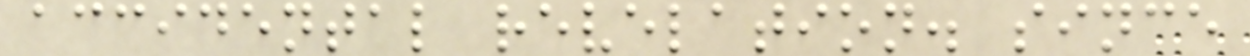accidental revelation. since
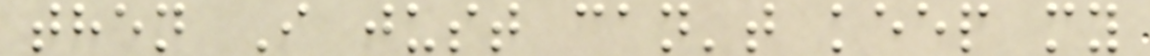then I just can't keep my
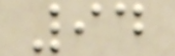94
